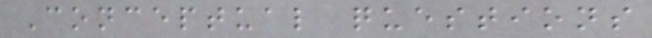Conceptual questions
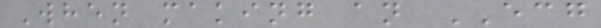When making an ECG
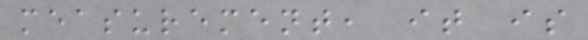measurement, it is
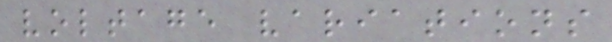voltage variations
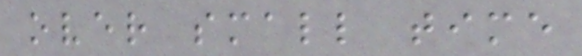over small time
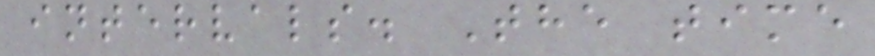intervals. The time
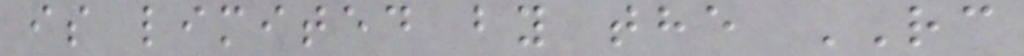is limited by the RC
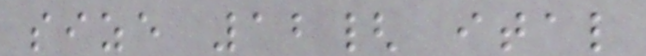size 12{ ital
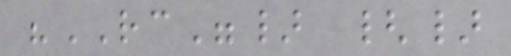"RC"} {}
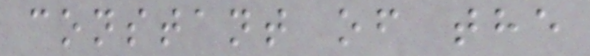constant of the
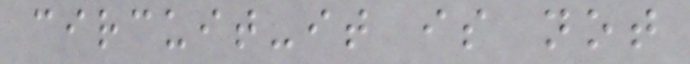circuit-it is not
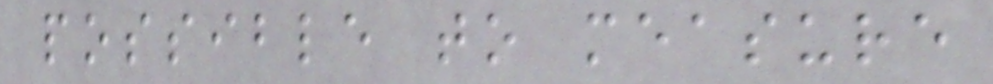possible to measure
